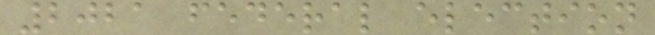2021 federal election
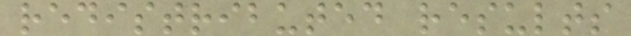redistributed results
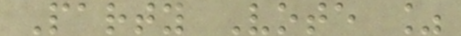Party Vote %
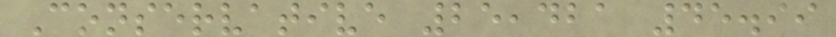Conservative 25,421 45.99
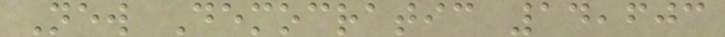New Democratic 14,603
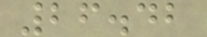26.42
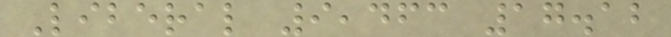Liberal 9,463 17.12
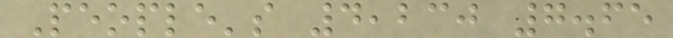People's 4,230 7.65
